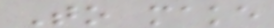To make
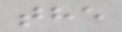the
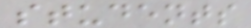students
